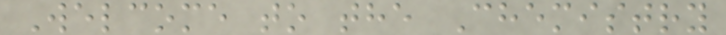Welcome to the Chemistry
